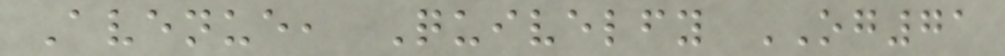Avenue, Quivelfy OG71
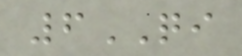6QI
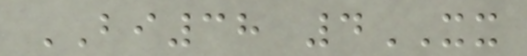BI38 4XX
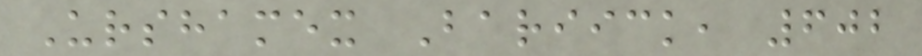Urshamex Bariick, 602
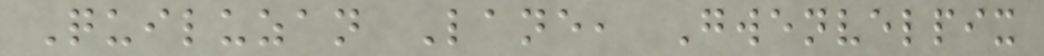Quiluzan Lane, Gwenvelpix
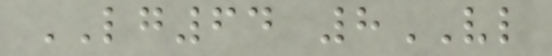LG64 8VL
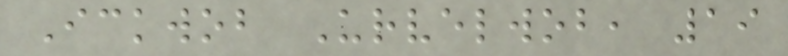Ickwob Urvelwob, 19
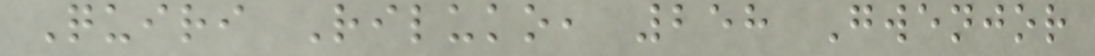Quiri Riluko, 258 Gwenjor
